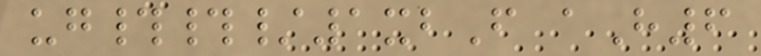ug##/1xbF aH6
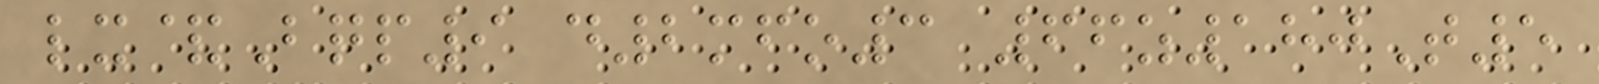lx&Bqp9 d2mfo3 66z180T5
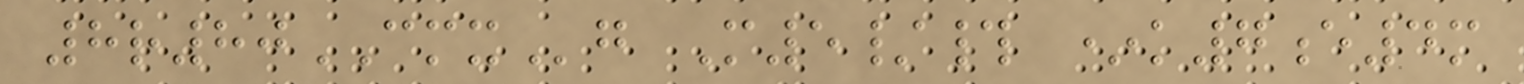8r80CMXg M5/# *k7e4m
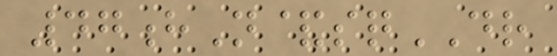47hN&sqDR
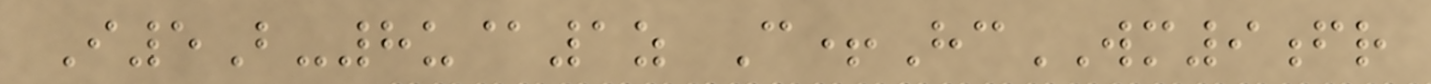I5B-8u@1z C+HcWM9fr
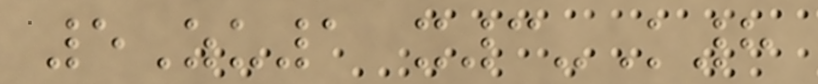5Zu1 x3-K8
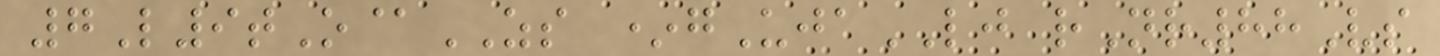7L9tO@ZS *gUjaLJ rNr88Vs
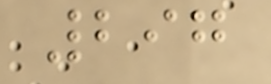297
